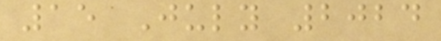15 July 2024
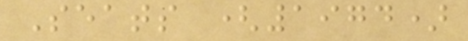Seats (1974)
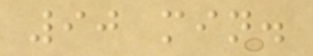90 min.
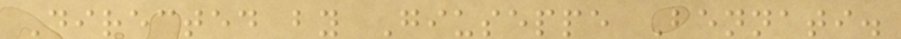Directed by Giuseppe Bennati.
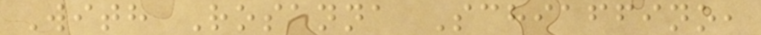With Rosanna Schiaffino,
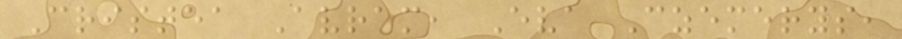Cristea Avram, Eva Czemerys,
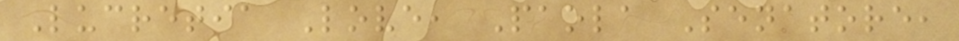Lucretia Love, Paola Senatore,
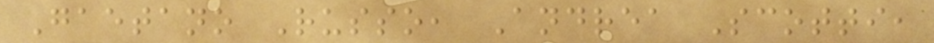Gaetano Russo, Andrea Scotti,
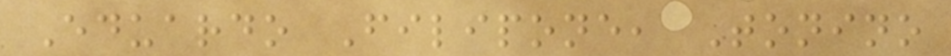Eduardo Filipone, Tonino
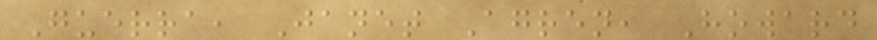Guerra, Janet Agren, Howard
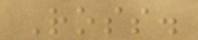Ross.
